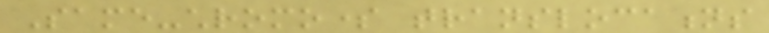Same-chromosome translocations
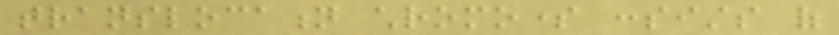translocation chromosome consists of
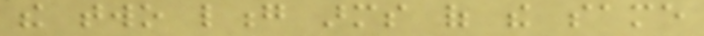the two long arms of the same
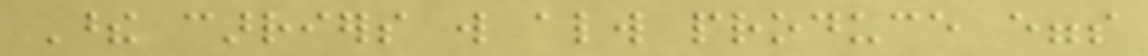These carriers will always produce eggs
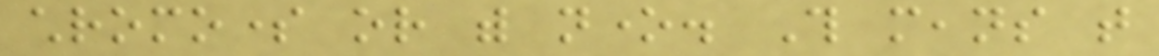chromosome or with none. This means that
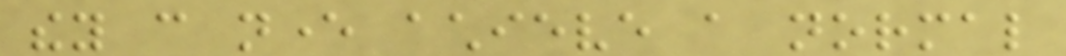they can never achieve a normal
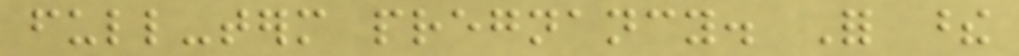full-term pregnancy. For these
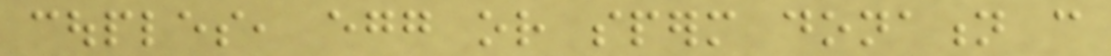couples, egg or sperm donation can
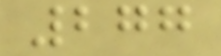277
